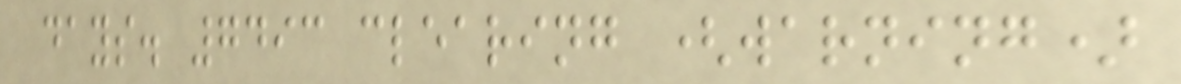days. 7493 clearing (warning)
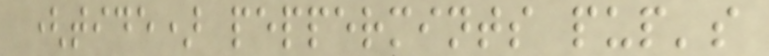(tide) peppermints pup's
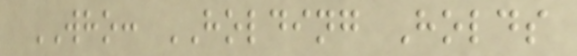WHO: HOLDING Holds
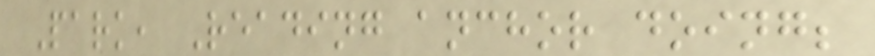Park, Reading anchor doing;
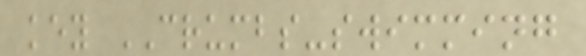key CRUMBS-swimming
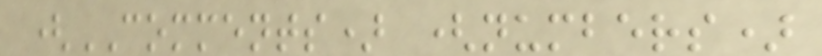(COMMENTS) (numbers)
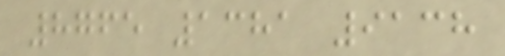8765 1381 9138
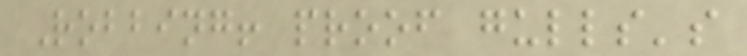Robbing! proof gulls's
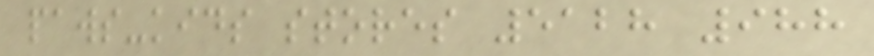paws-kids stores 5128 988
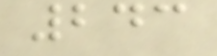243
